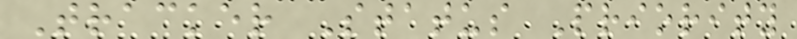Tracker Status Priority
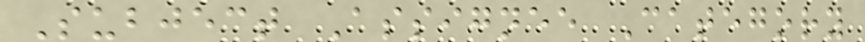Subject Assignee Category
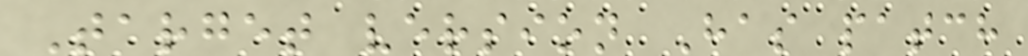Target version Has patch
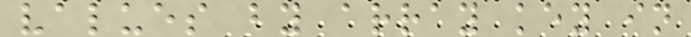values by array key in
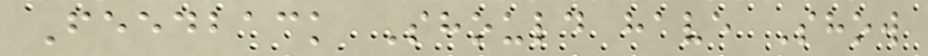Feedback Should have Show
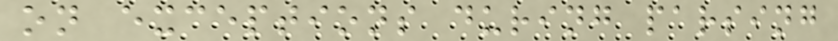on exceptions during parsing
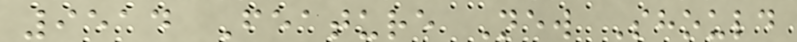9514 Feature New Should
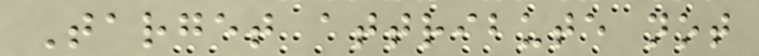Target attribute not
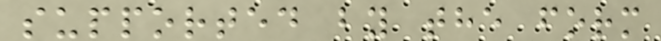supported by the form
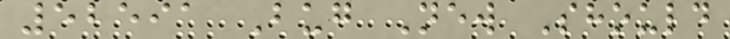52591 Bug New Should
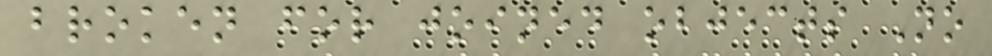broken for joined objects No
